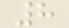8
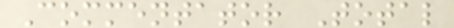Commentator Total
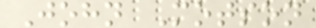John Motson
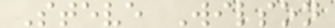Steve Wilson
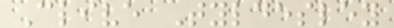Clive Tyldesley
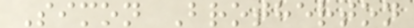Simon Brotherton
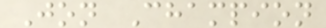Jon Champion
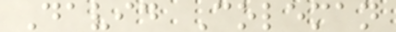David Coleman
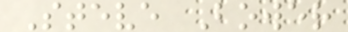Steve Bower
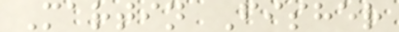Martin Fisher
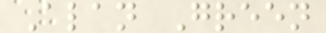Alan Green
